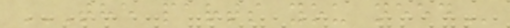THE PARTS YOU NEED
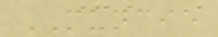MUNCIE
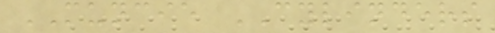MUNCIE CYLINDERS
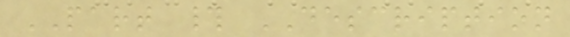PART # DESCRIPTION
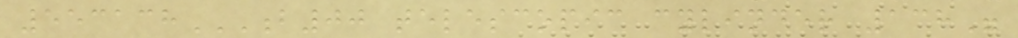553138B00 TELESCOPIC CYLINDER 138"
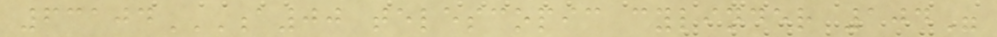63104A00 TELESCOPIC CYLINDER 104"
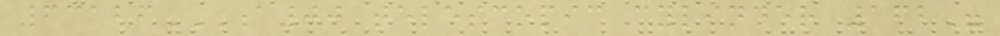63126A00 TELESCOPIC CYLINDER 162"
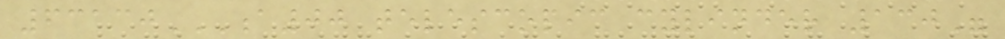63130A00 TELESCOPIC CYLINDER 130"
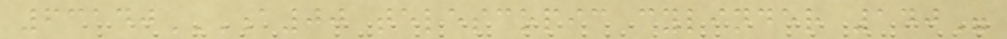63140A00 TELESCOPIC CYLINDER 140"
